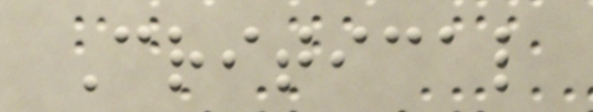Critical
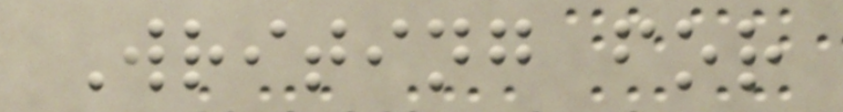Writing for
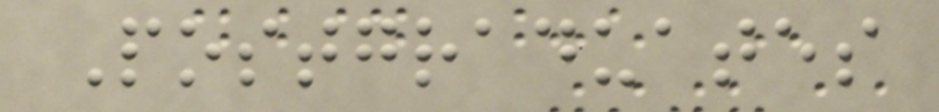Postgraduates
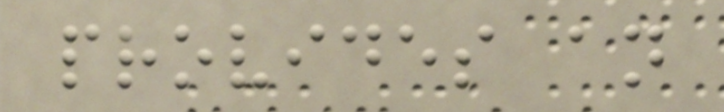provides an
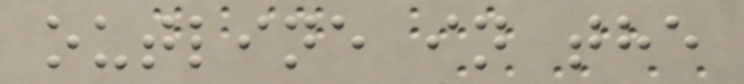outline in the
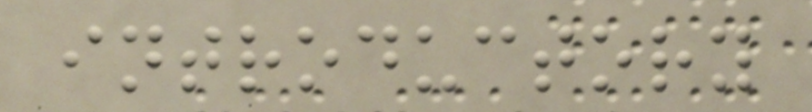introductory
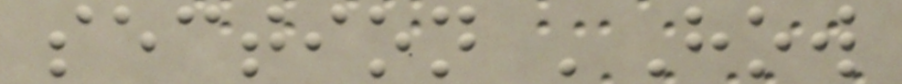section 'How
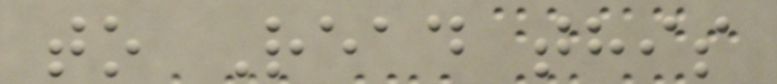to Read this
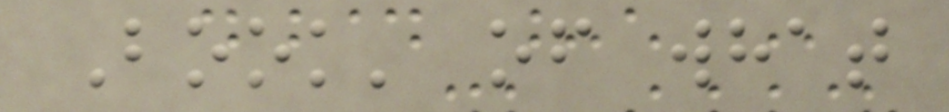Book' of what
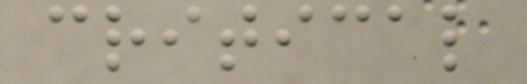critical
